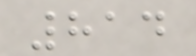814
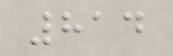814
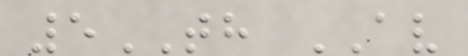5TH AV
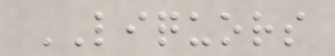LIQUORS
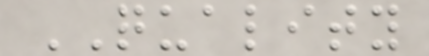QUALITY
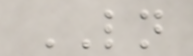LN
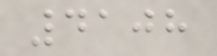4108
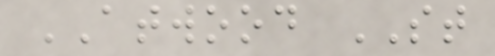ATWOOD ST
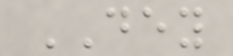DEY
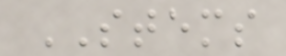STEMS
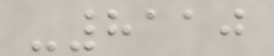-8110
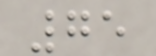75
